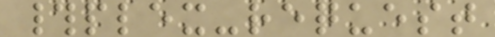#plex-request
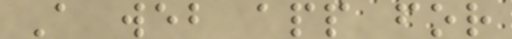A web app for
